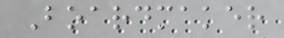Boardmaker
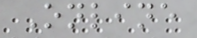Online
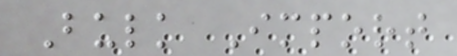Bulk Import
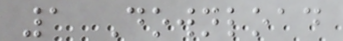1 Download
